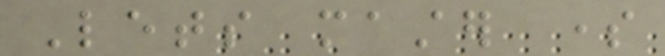Lets master some
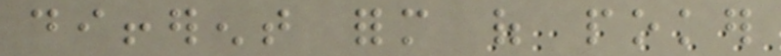different form of poker
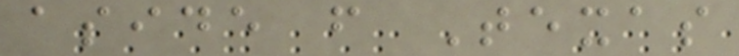aside from Texas
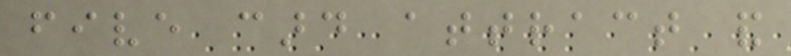five card attract and
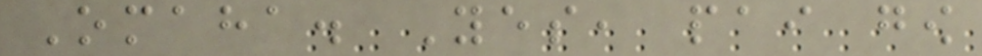Omaha. Yes, pai gow
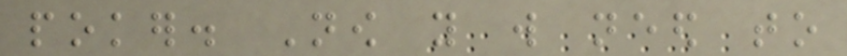poker. Now you will need to
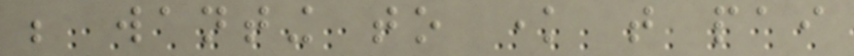be wanting to know that pai
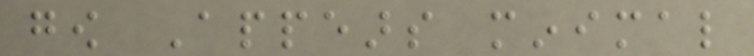gow Appears minimal
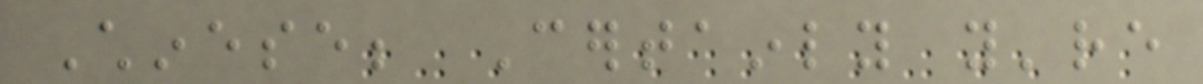Chinese; Certainly you're
